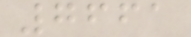7661
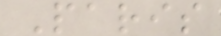Paris
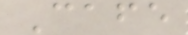Cafe
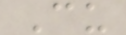Cu
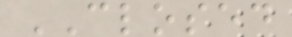CLOSED
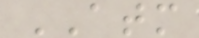ATM
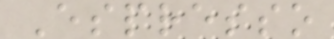Espresso
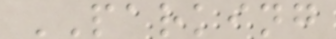PARKING
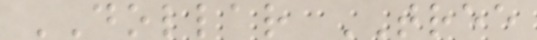DOLLAR TREE
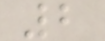2
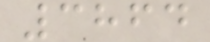3864
